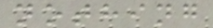nothing
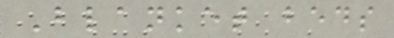Blanket beds
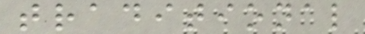traditional
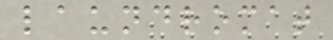laundromat
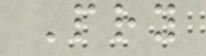Pry
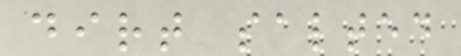dirt salted
